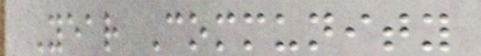Year Community
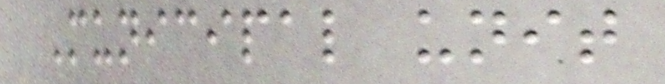Municipal unit
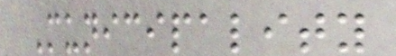Municipality
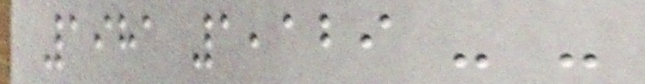1981 1,129 - -
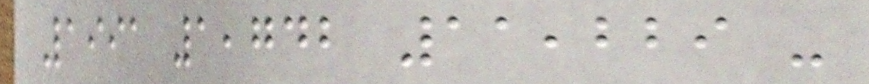1991 1,742 11,229 -
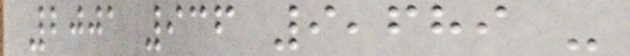2001 936 9,689 -
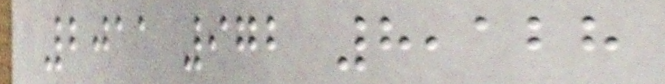2011 972 8,128
